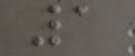1
